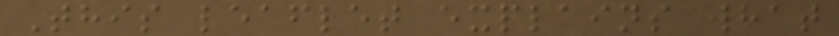This leaflet explains what
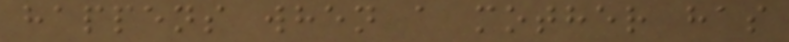happens when a mother has
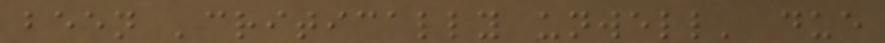been 'critically unwell' due
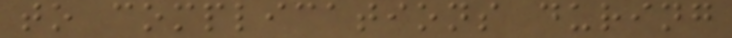to complications during
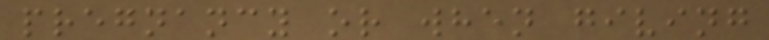pregnancy or when giving
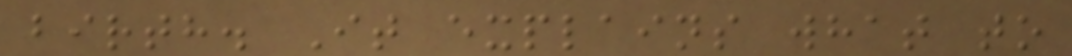birth. It explains what to
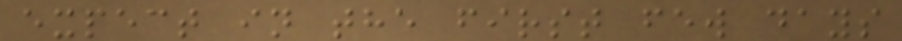expect in the first few days
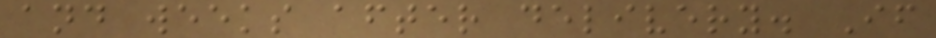and weeks after delivery. If
